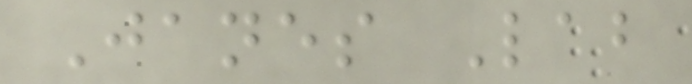Janes Lab
